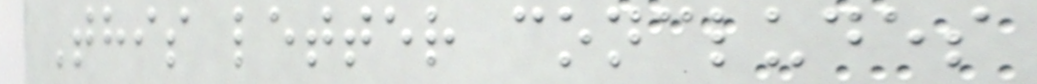This letter concludes
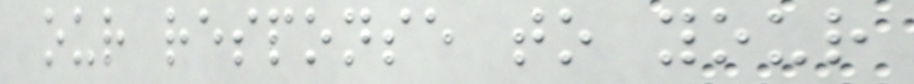our response to your
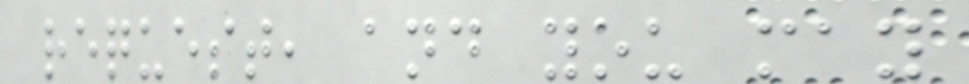request, and you may
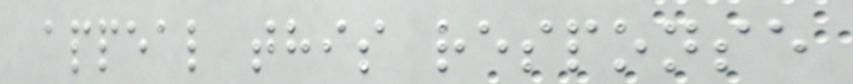appeal this response
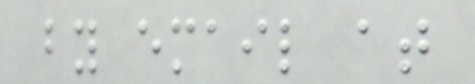by email at
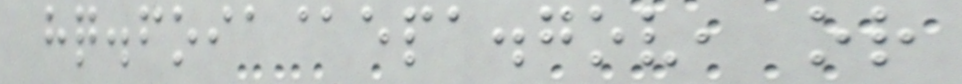hq.foia@epa.gov, or
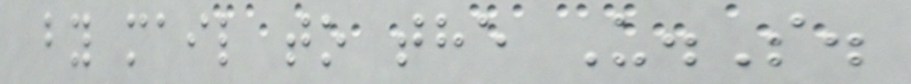by mail to the U.S.
